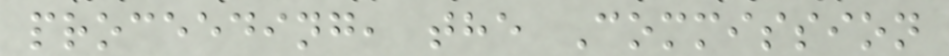proceeding, the Commission
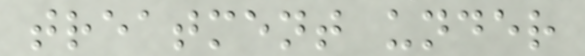treatment under
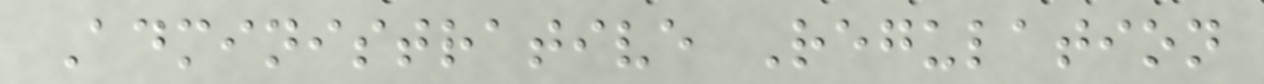Administrative Regulation
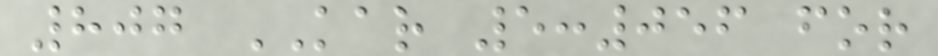807 KAR 5:056 for
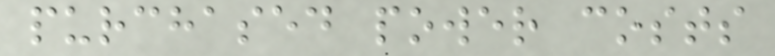purchased power costs
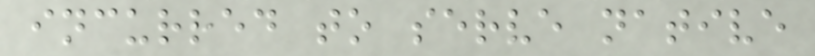incurred to serve native
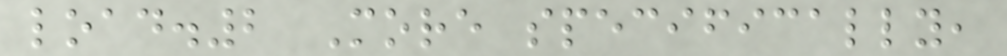load.2 More specifically,
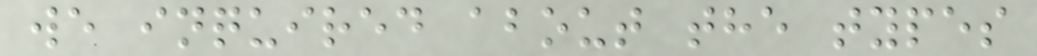we inquired about the types
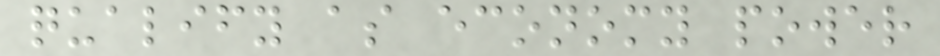qualify as economy power
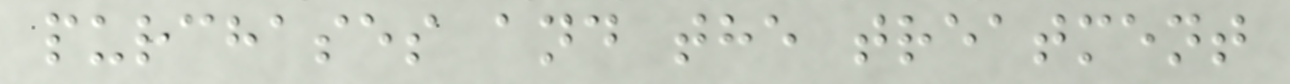purchases and the treatment
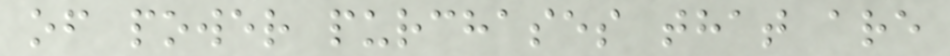of power purchases that are
